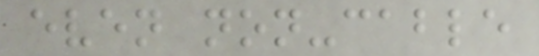even non-cable
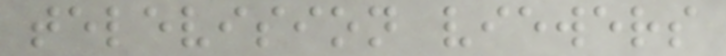television viewers
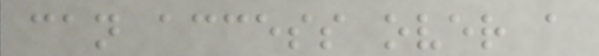can access over a
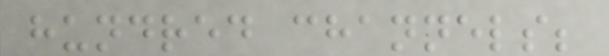hundred channels;
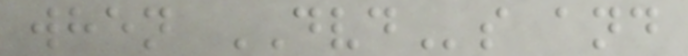when DVDs and
